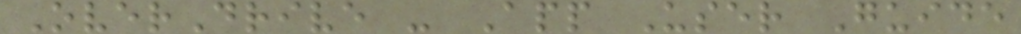OverDrive - App User Guide
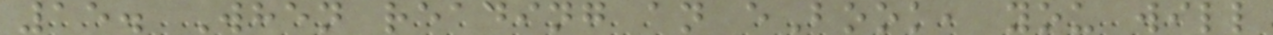15. When reading an eBook, you will
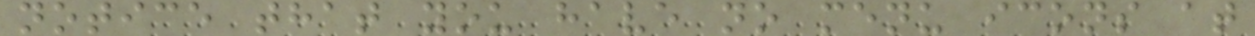notice that you have no menu icons at
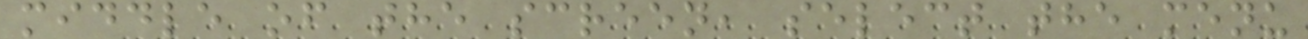middle of the screen, select the menu
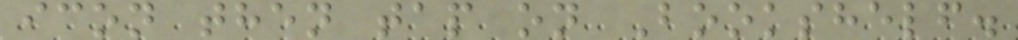icon then tap on Bookshelf.
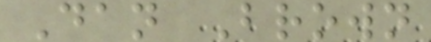Dan Brown
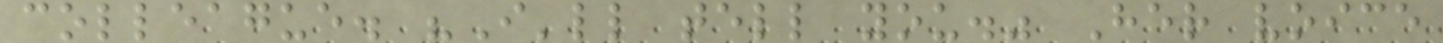colleague. "I'll tell you." Her voice
